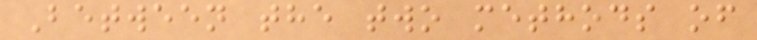Between the two methods of
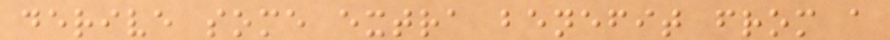derive some extra benefit from a
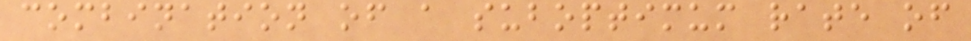combination of a suboptimum rate of
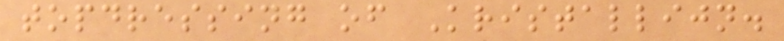topdressing of Kristallijn.
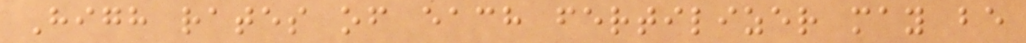High rates of each fertilizer may be
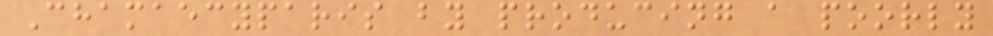Chamaecyparis by producing a poorly
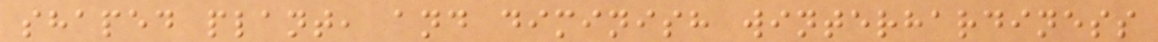shaped plant, and diminish winterhardiness
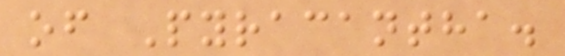of Pyracantha.
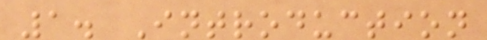1. Introduction
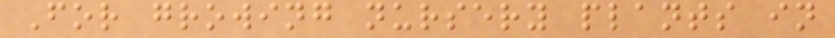For growing nursery plants in
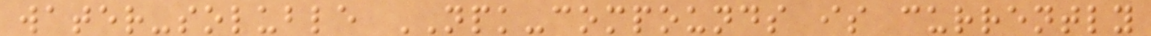water-soluble NPK-compounds is currently
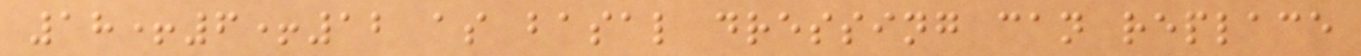18+6+12 as basal dressing can replace
